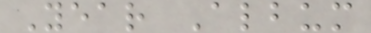Year Album
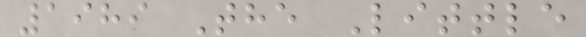1989 The Little
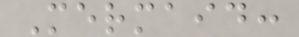Mermaid:
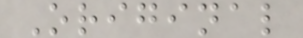Original
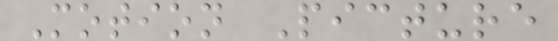Motion Picture
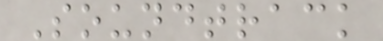Soundtrack
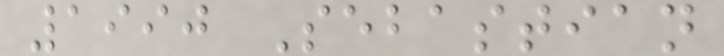1990 Sebastian
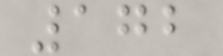172
